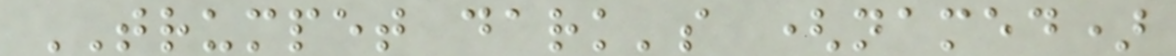TRUMPET dark's (named)
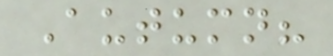Autumn?
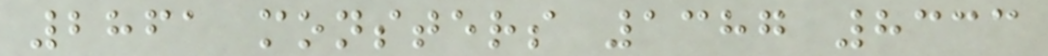2861 monsters 1387 8333
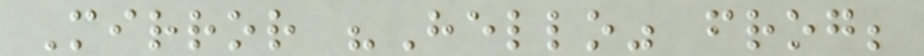Mirror "Hello" frog;
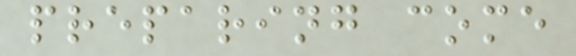preparing come
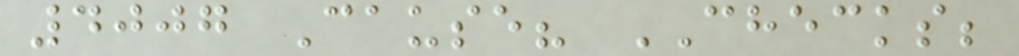4007 Cause? CHECKS;
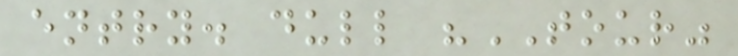entry. dull "TOUR"
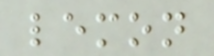lemon
